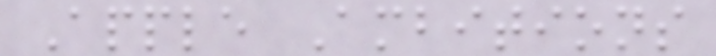Apple Ambitions
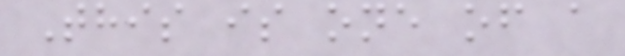This is one of a
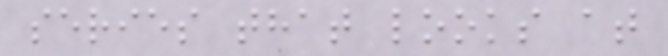series that looks at
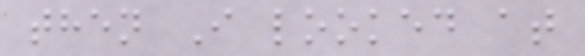then I looked at
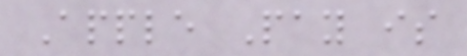Apple Pay is
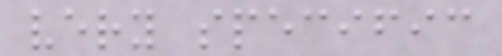very specific
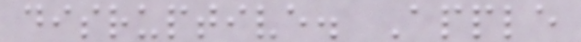disruptive. Apple
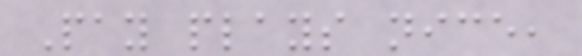Pay plays nice,
